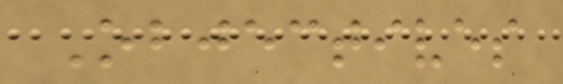Objectives
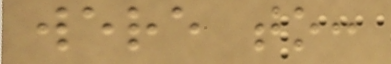were to:
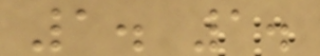1. 1.
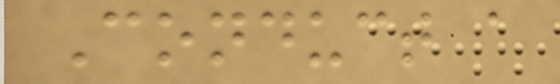Conduct a
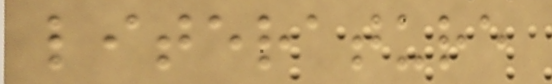literature
